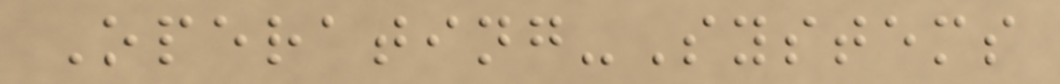Operating-Systems
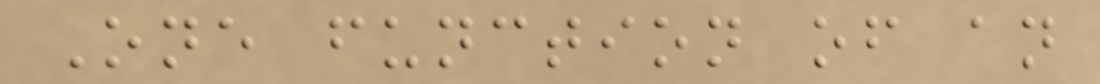One function of an
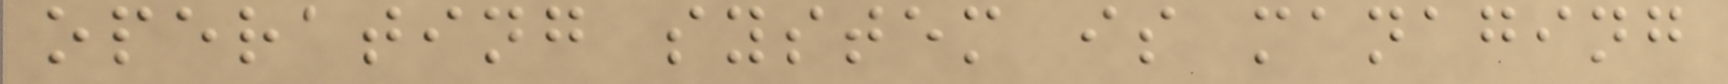operating system is managing
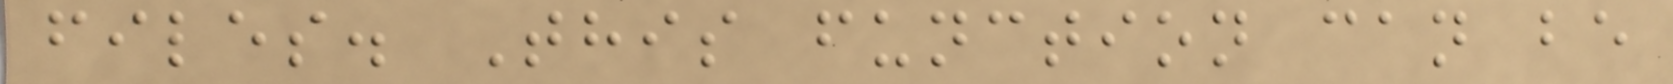files. This function can be
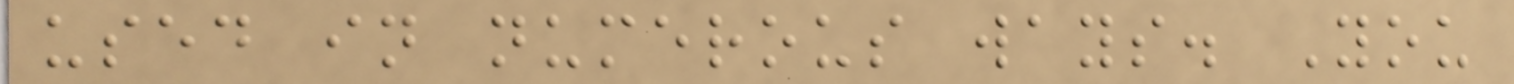used in numerous ways. You
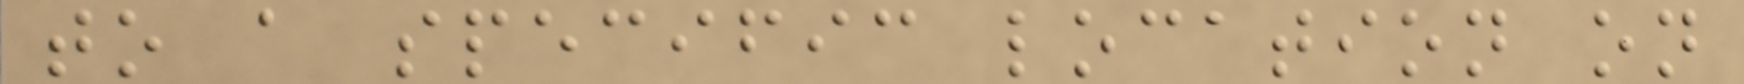to a specific location on
